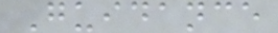Guidance
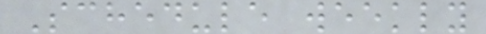Schedule weekly
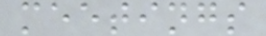meetings
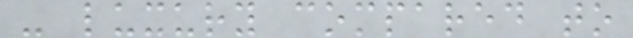- luxury compared to
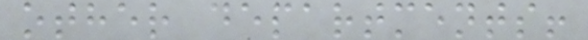other departments!
